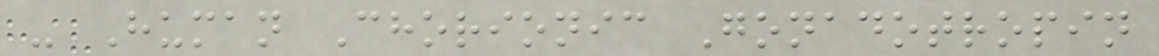- Human Chorionic Gonadotropin
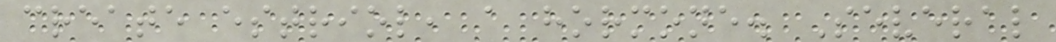create estriol, a hormone. Several
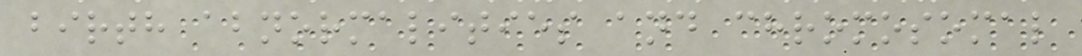birth abnormalities and chromosomal
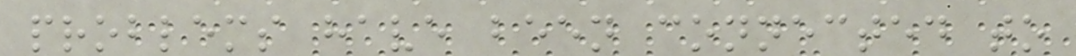problems have been connected to
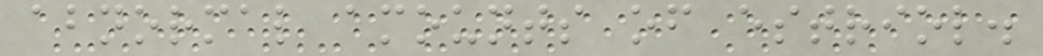abnormal amounts of estriol.
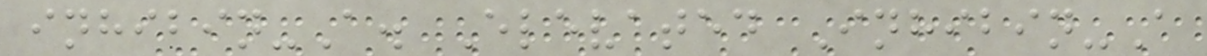inhibin-A. Elevated Inhibin-A
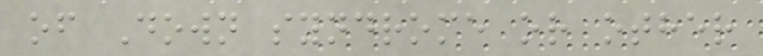of Down syndrome or other
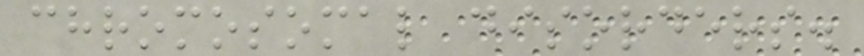chromosomal disorders.
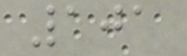101
